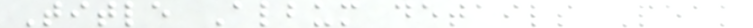Title Album details Peak
